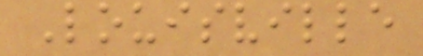Louisville
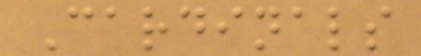Cardinals
